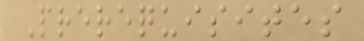Prerequisites
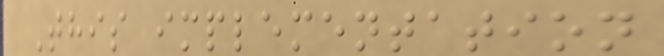This implementation
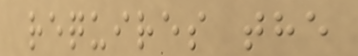requires the
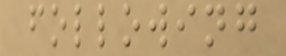following
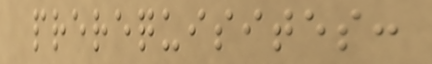prerequisites:
